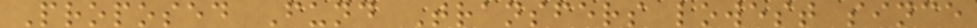Proposed Fund Transfers lowest since
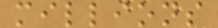millions
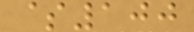$100
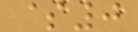$0
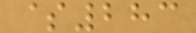$283
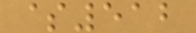$512
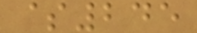$245
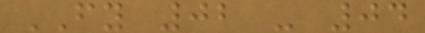FY 02 - 04
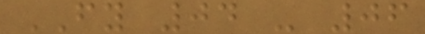FY 04 - 06
